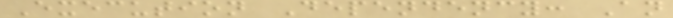Execution Dependency: An
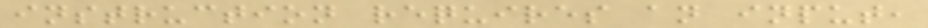instruction requires an input,
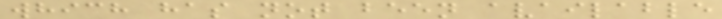which has not been available
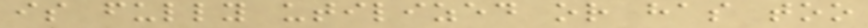is fully utilized or has too
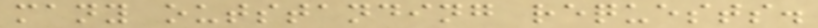many outstanding requests.
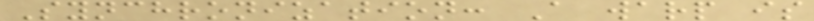Synchronization: A warp is
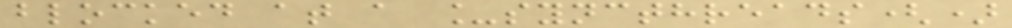blocked at a _syncthreads()
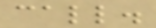call.
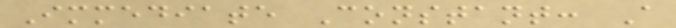Immediate Constant: A
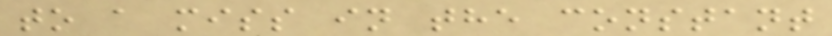to a miss in the constant
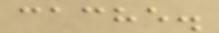cache.
